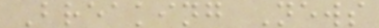Breaking News
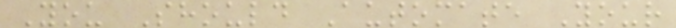You Should Automate Your
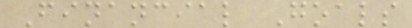Financial Goals
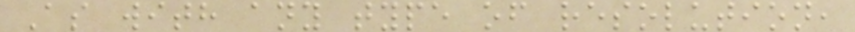As with any type of resolution,
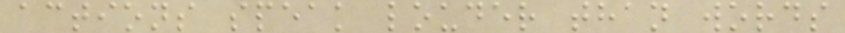actions speak louder than words
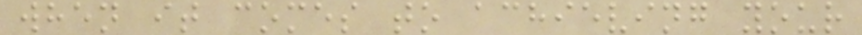when it comes to achieving your
